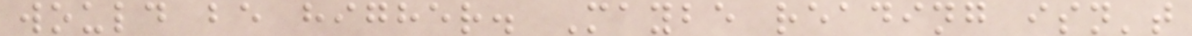would be higher. Maybe reading isn't
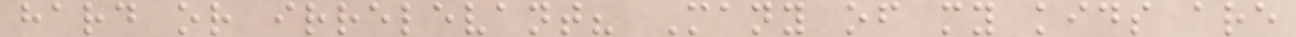hard or irrelevant? Many of my kids are
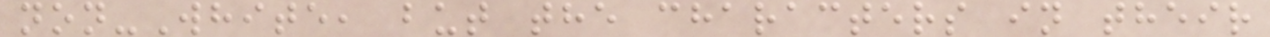non-White, but the characters in their
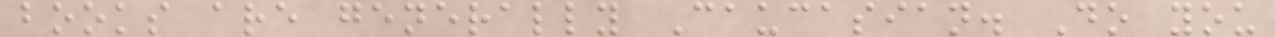books are generally Caucasian. Do you
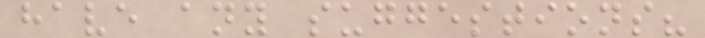have any suggestions?
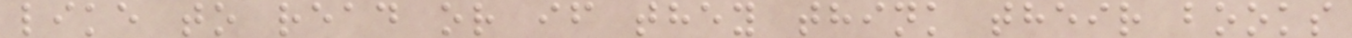like to read or if they think their books
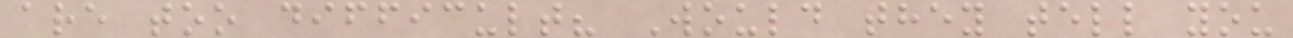are too difficult? Would they tell you
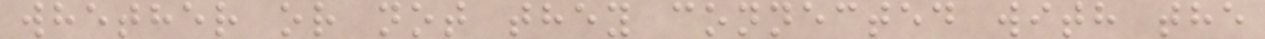whether or not they connected with the
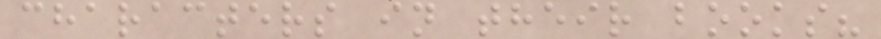characters in their books?
